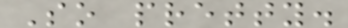So pretty.
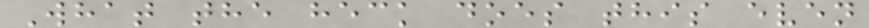What the heck does this even
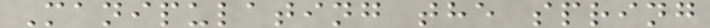Manipulating the spring
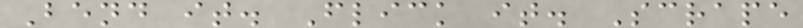Bend it. Flick it. Scrape
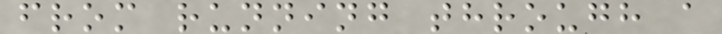from running through a
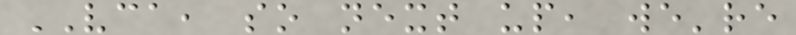VCA, so next up, we're
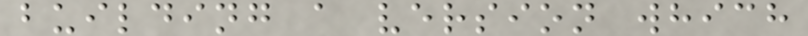building a version which
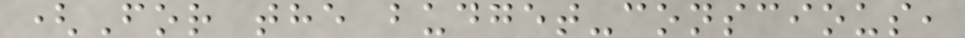(For the budget-conscious,
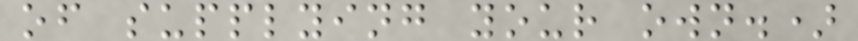of supplying your own.)
